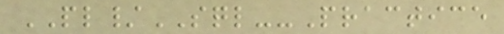PL/SQL--Practice
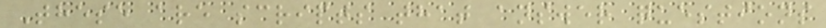These are scripts that answer questions
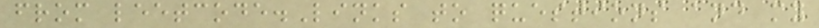from leetcode.Links to questions and my
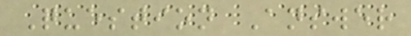Question Answer
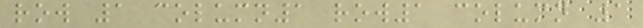row 1 column1 row1 column 1
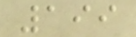199
